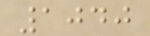1040
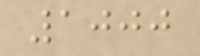1000
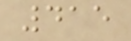415
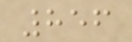856
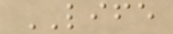LIFE
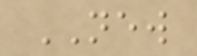NEW
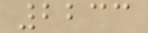2233
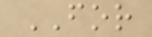FOR
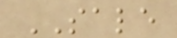SALE
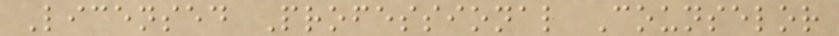Licensed Professional Counselor
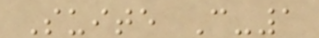Suite C-1
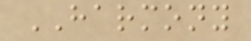HARMONY
